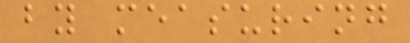by measuring
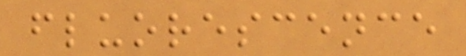fluorescence
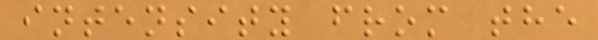intensity from the
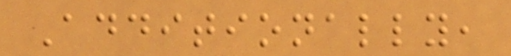Additionally,
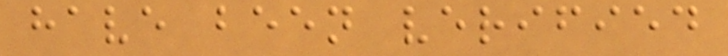have been verified
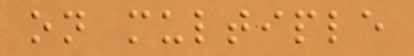on multiple
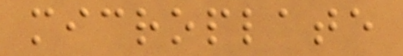microplate
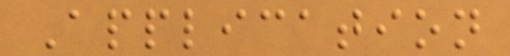Application
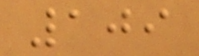109
